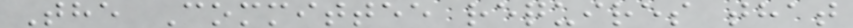The Committee requires that
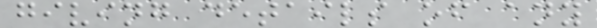giving details of any
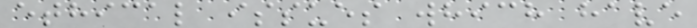ethical issues which have
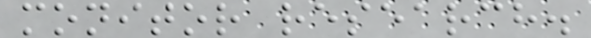monitor research.
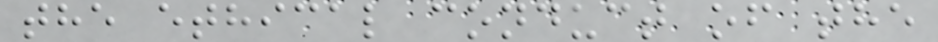the ethical conduct of the
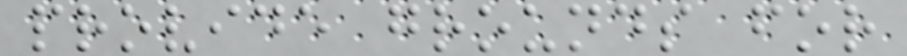provide grounds for
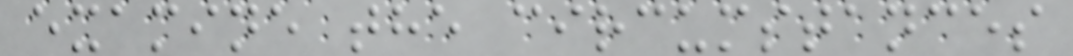examine the circumstances
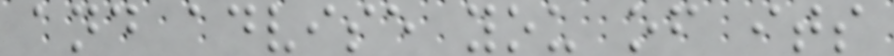and advise you of its
